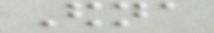Edna
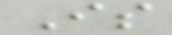Is
